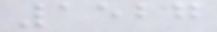1527
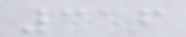316
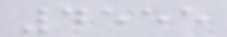4555
